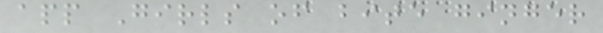app Girls of bite ginger
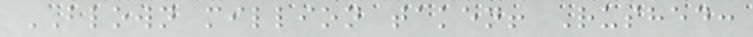BLOWN million taken! Rushed:
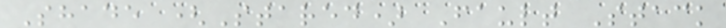Shade (Stared) Fault Stack
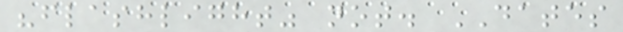"flashlight" not. DATES
